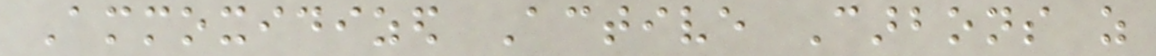Ammoxidized Active Carbons as
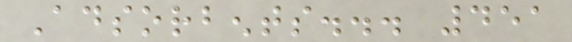Adsorbents... 451
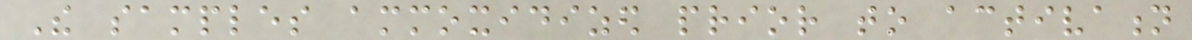The samples ammoxidized prior to activation
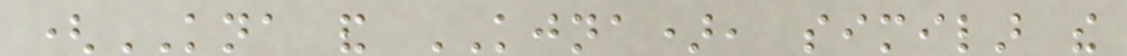(KNA and KJNA), similar the
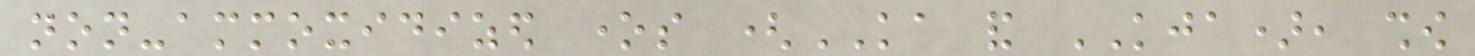non-ammoxidized ones (KA and KJA), show
